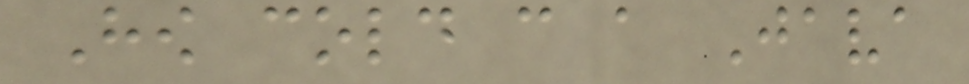How cold can a Java
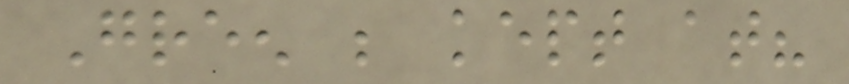Green be kept at?
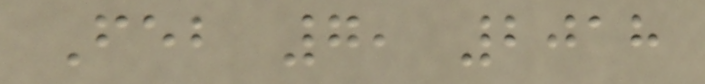Feb 7, 2018
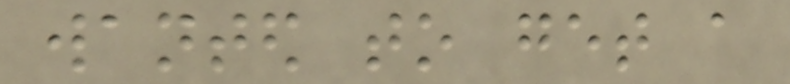wanted to get a
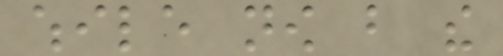while now but the
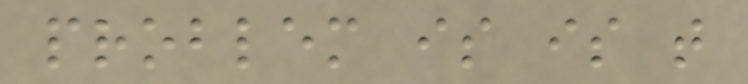problem is is that
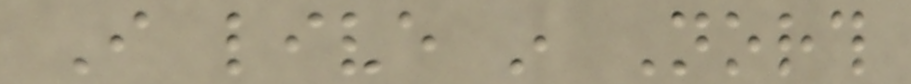I live in North
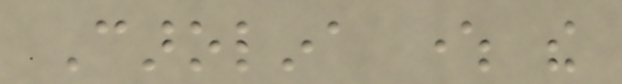Carolina where the
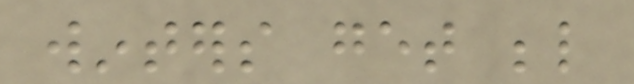winters get below
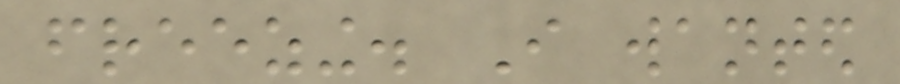freezing. I wanted
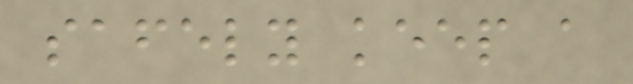safely keep a
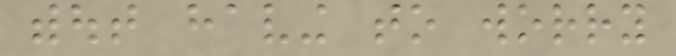without having to worry
